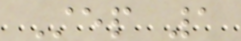Step 1
